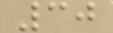30
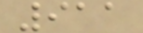911
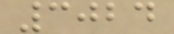3024
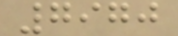7970
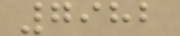7982
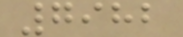7982
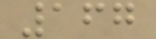167
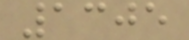1305
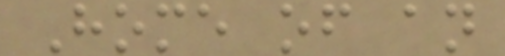Home of an
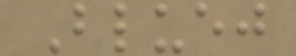Bluej
